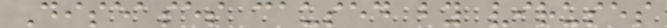Diseases caused by viruses
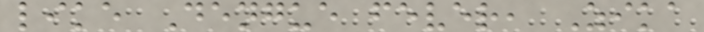like Dengue fever, Zika
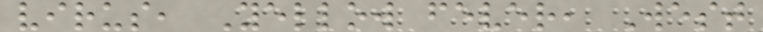virus, Yellow fever, West
